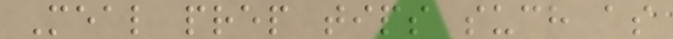Meal prep tips such as
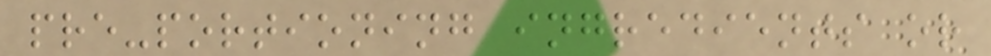pre-portioning ingredients or
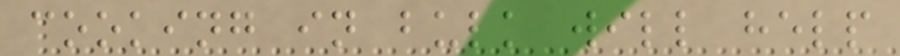cooking in bulk will help
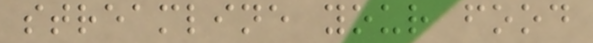streamline your food
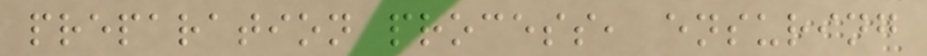preparation process, ensuring
